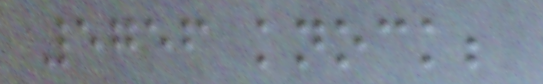5756 knock;
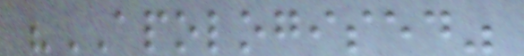"APOLOGISED"
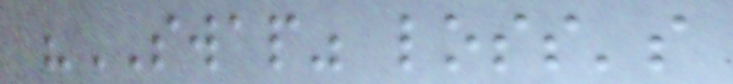"SWAP" loss's
